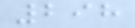298
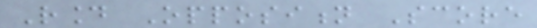Round Opposition Score
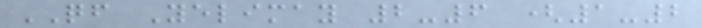QF Yelimay 2-6 (1-2
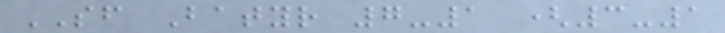SF Batyr 7-1 (3-1
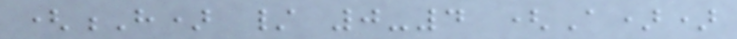(H) / 0-4 (A))
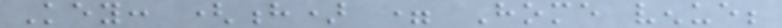Key: (h) = Home venue;
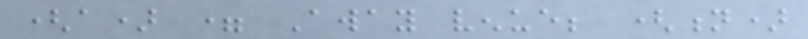(a) = Away venue; (n)
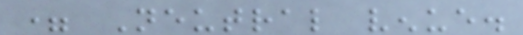= Neutral venue.
